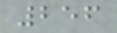256
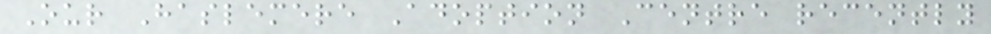Our Haslemere Adoption Centre recently
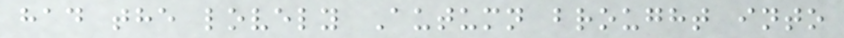had the lovely Autumn brought into
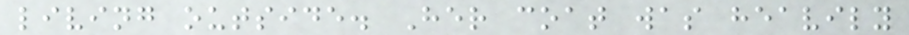living outside. Her coat was heavily
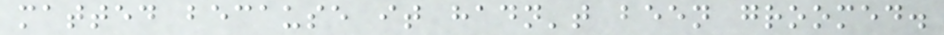matted because it hadn't been groomed.
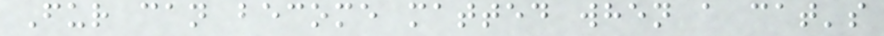Fur can become matted when a cat's
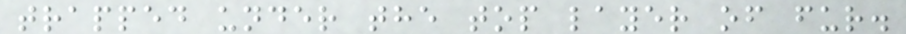trapped under the top layer of fur.
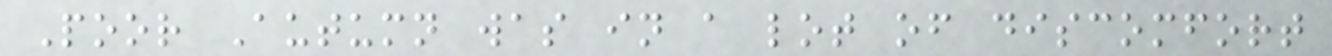Poor Autumn was in a lot of discomfort
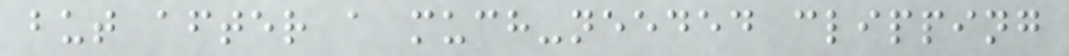but after a much-needed clipping
